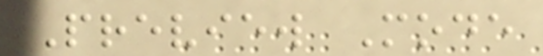Preview Mode
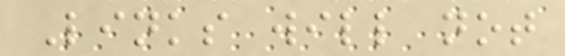Links will not
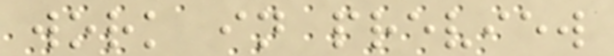work in preview
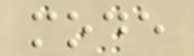mode
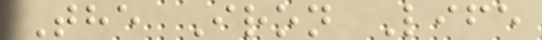The Iron Life
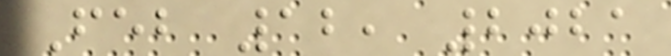Feb 12, 2021
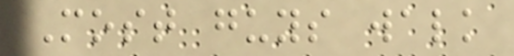Most guys walk
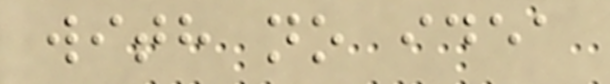with no idea
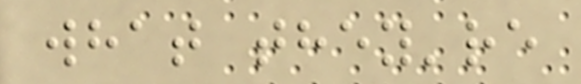what they're
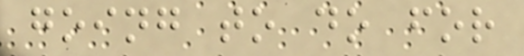going to do for
